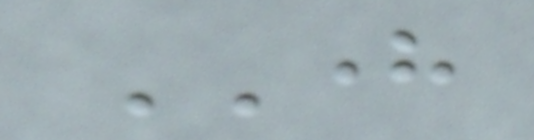HERE
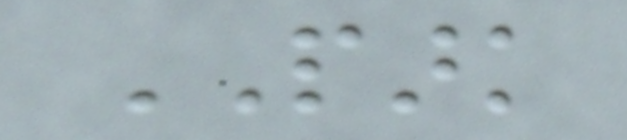PARK
